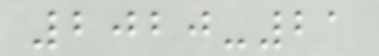2020-21
